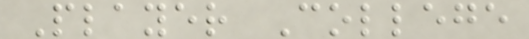Player College
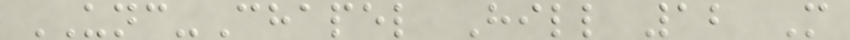UNC-Chapel Hill 12 M
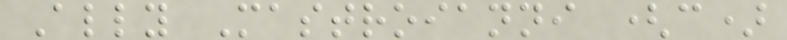Ally Mastroianni (c)
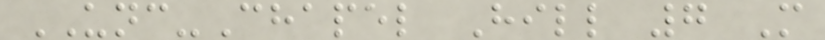UNC-Chapel Hill 7 M
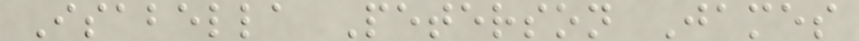Isabella Peterson James
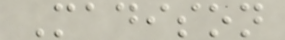Madison
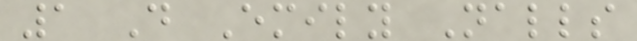1 D Emily Nalls
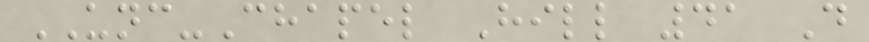UNC-Chapel Hill 41 D
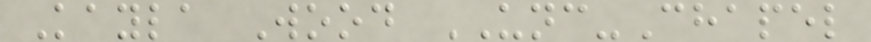Kayla Wood UNC-Chapel
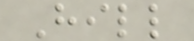Hill
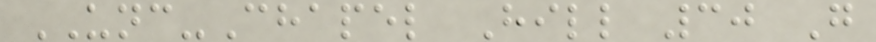UNC-Chapel Hill 30 G
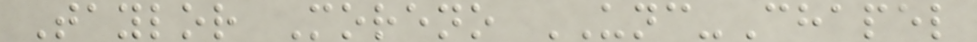Taylor Moreno UNC-Chapel
